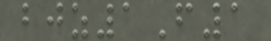bjz1F1
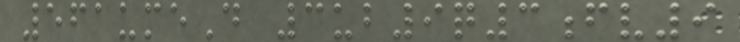561umeD 3ub9q3fv9
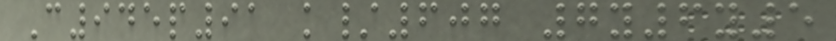C945p91 k/607 7y6y5
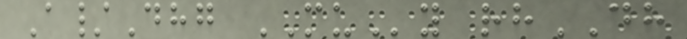A/Dhg MUy rhDH
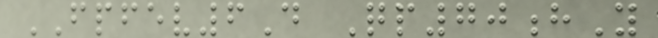FPFEV6D Qp70hY
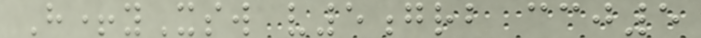H+yXsw v5grb ccj5
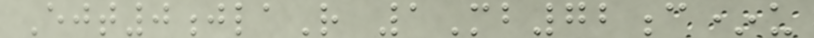Ejt0jlaR 1Mb72c*u
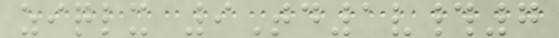ziqlx 9Td1v#7
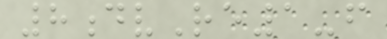8dvRe1-f
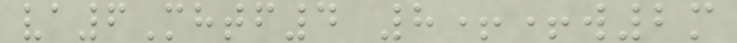va6Mhtf4 8++w2m
